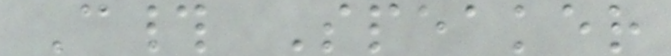C# Speaker
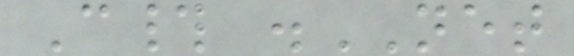C# .NET
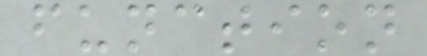function
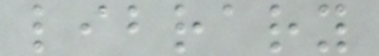library
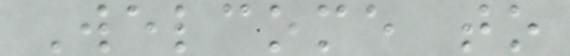Welcome to
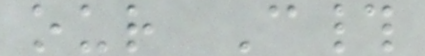our C#
